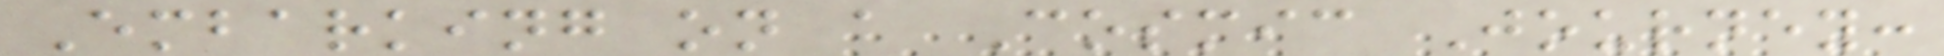Embarking on a Cosmic Journey:
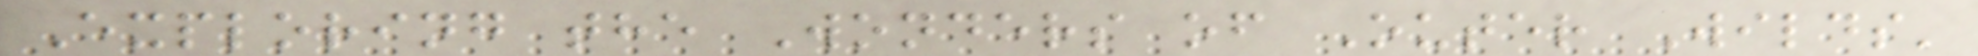Exploring the Wonders of Outer Wilds'
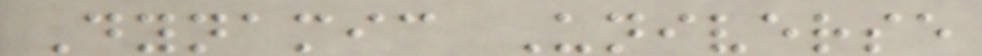Dynamic Universe
